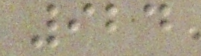924
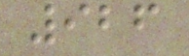926
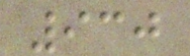930
